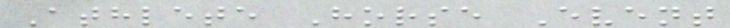Athlete Horse Event
